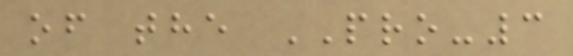of the PRO-3
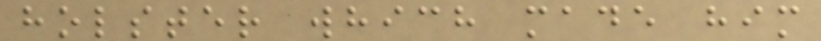holster which made him
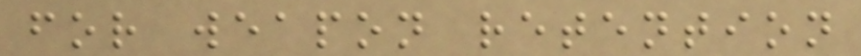for weapon retention
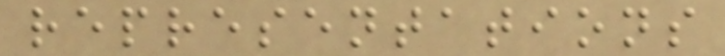representations
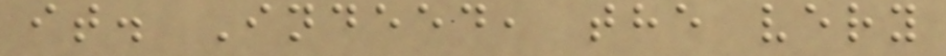it. Indeed, the very
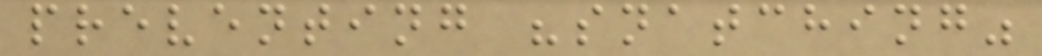preventing "snatching"
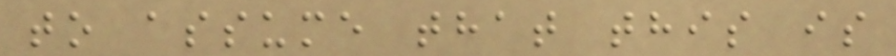to assume that this is
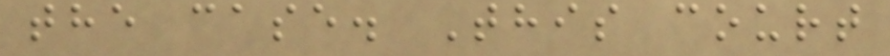the case. This court
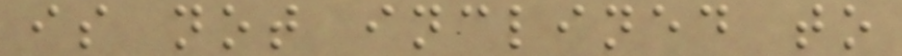is not inclined to
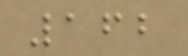162
